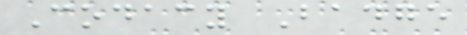Codacy Badge
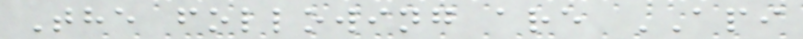The following are API
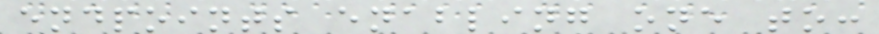endpoints enabling one to:
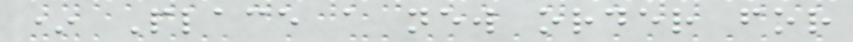* Place a new order for
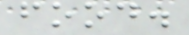food.
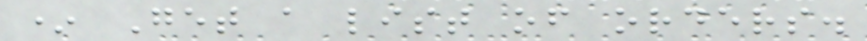* Get a list of orders.
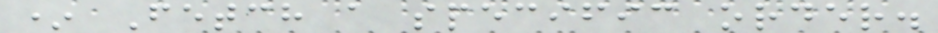* Fetch a specific order.
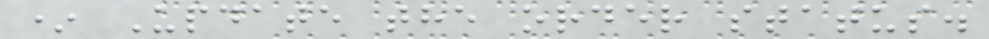* Update the order status.
